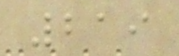219
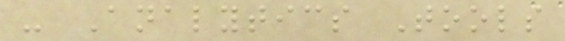- Analytics Tools
